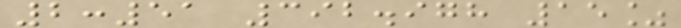2:51 392.978 15%
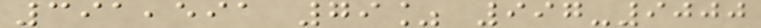391,591 79% 997-9000
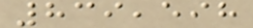839,598
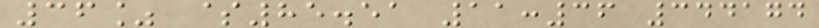36% $85.51 11:36 344174
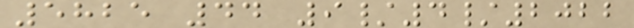5825 44 9/4/2022
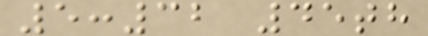5:32 45th
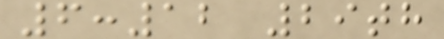6:12 29th
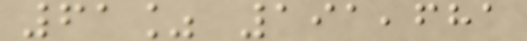61% 191,681
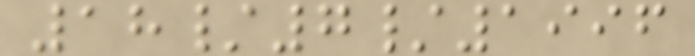18/7/1996
